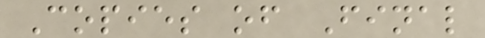Copies of Final
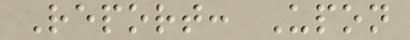Report: Upon
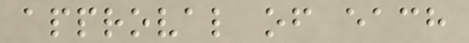approval of each
